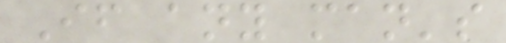If any man's
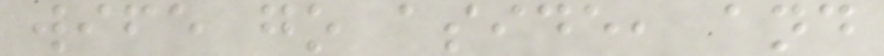wife go aside, and
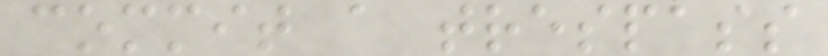commit a trespass
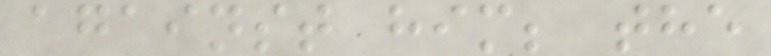against him; the
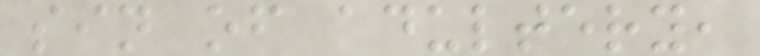sin of adultery,
